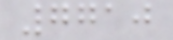7710
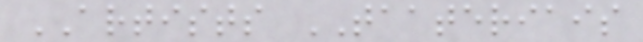ARTISTS TAATERIAIS
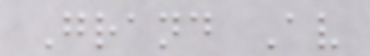Grand Av
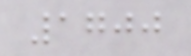1700
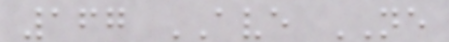167 AVE NE
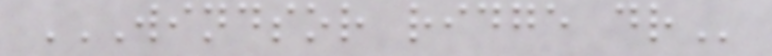WINDSOR RIDGE DR
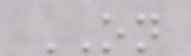ON
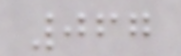067
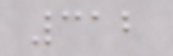312
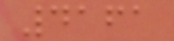4161
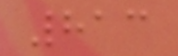813
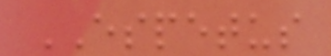ESPETUS
